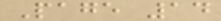Page 14
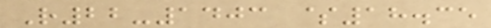R22-1403 $18.35
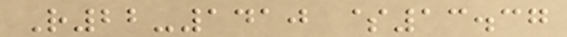R22-1410 $13.37
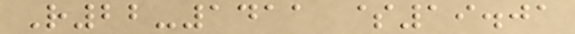R22-1411 $19.01
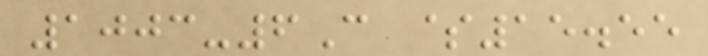1003-6C $15.55
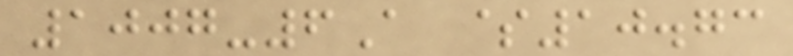1007-6A $10.73
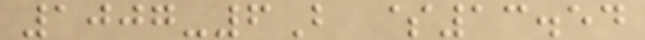1007-6B $13.54
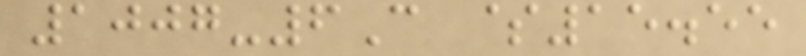1007-6C $15.55
